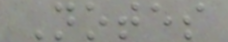Notes
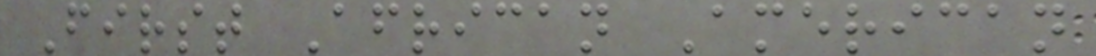First African American
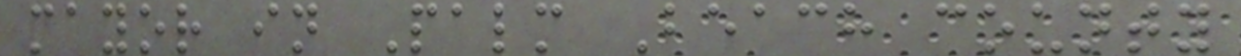mayor in Palm Beach county
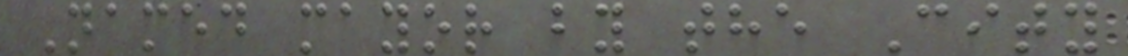Named mayor by the City
